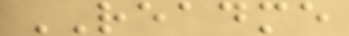README
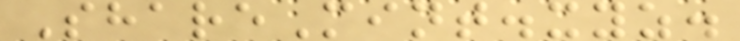ShareMint.xyz.
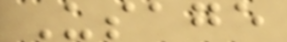Usage
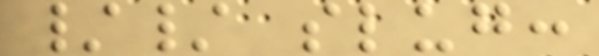// slug:
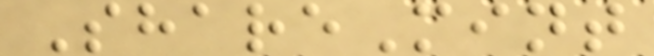ShareMint
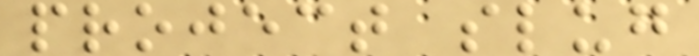project slug
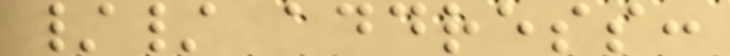// address:
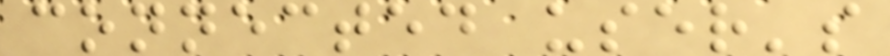connected user's
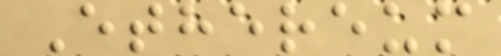Ethereum
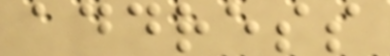address
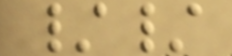//
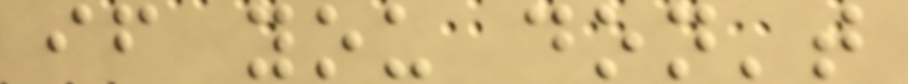if you don't
